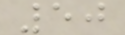50
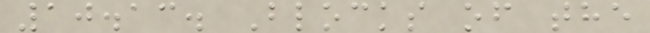10.13. Blocks of the
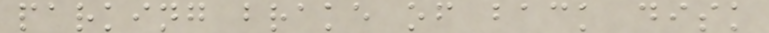parking brake of back disk
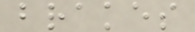brakes
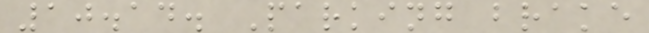10.14. Parking brake
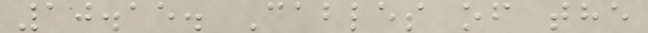10.15. Cables of the
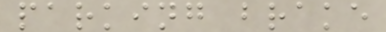parking brake
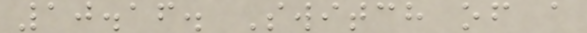10.16. Switch of a
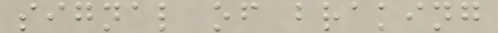signal of braking
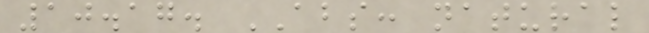10.17. ABS: natural
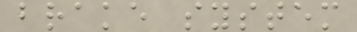brake system
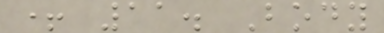+ 11. Body
